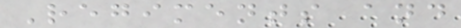Regiments and
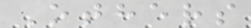Others
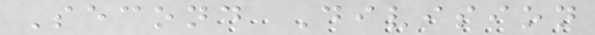Second Division
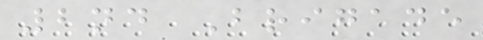2nd Brigade
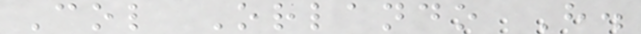Col Orlando H.
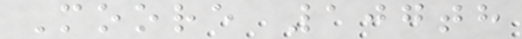Moore 107th
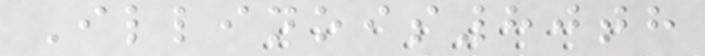Illinois80th
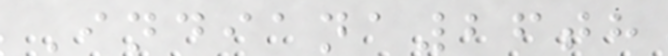Indiana26th
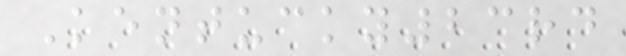Kentucky23rd
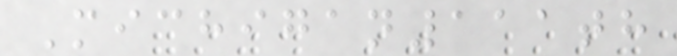Michigan111th
